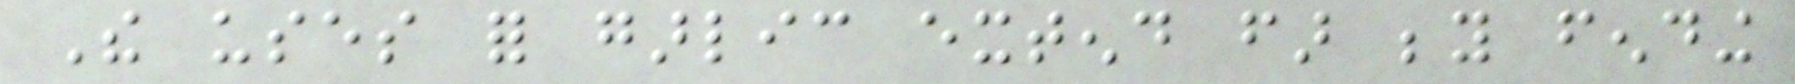The uses for garlic extend far beyond fending
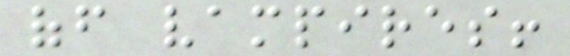off vampires!
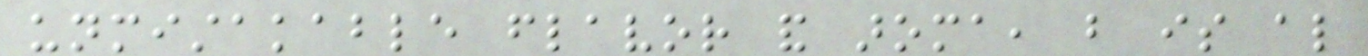unmistakable flavor and aroma, but is also
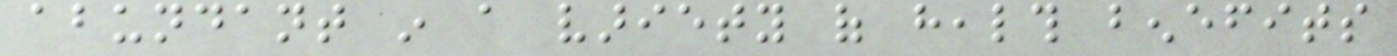abundant in a variety of health benefits
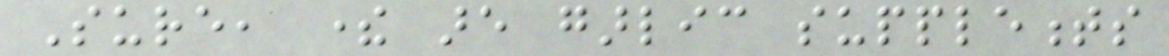Sure, there are garlic supplements
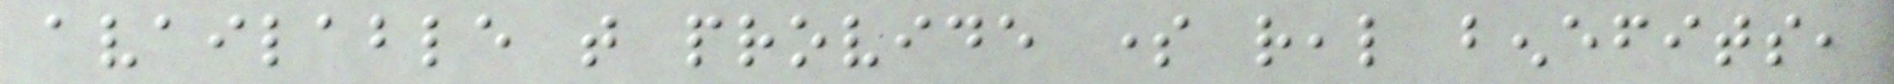available that provide some real benefits,
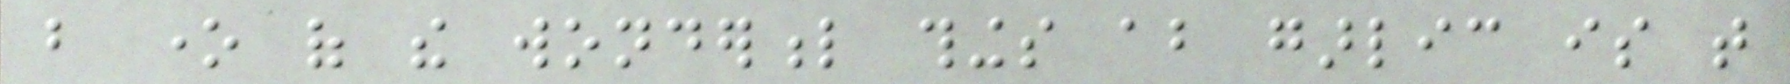but one of the wonderful things about garlic is that
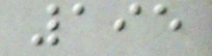195
